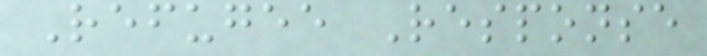Refugee Response
